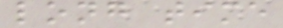long time
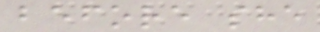before she
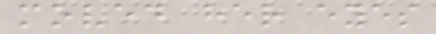moved her eyes
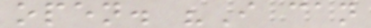open. "I can
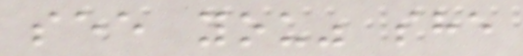see you" she
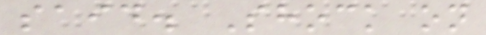said. Shock on
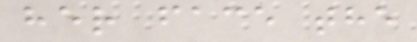her face the
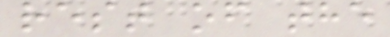rest of the
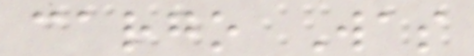cargo Was
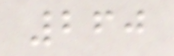260
